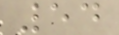54
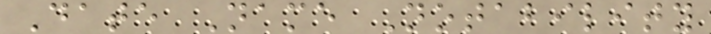Date Name Notability
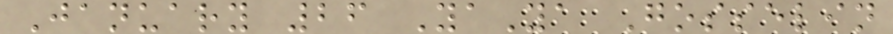January 26 YaYa Gosselin
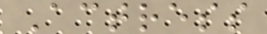Actress
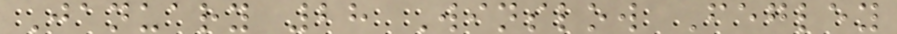January 28 Winslow Fegley
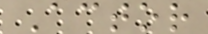Actor
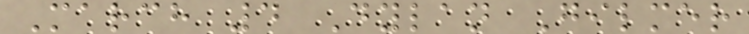March 4 Dylan Gilmer
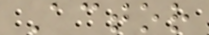Actor
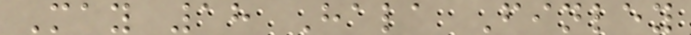May 18 Hala Finley
